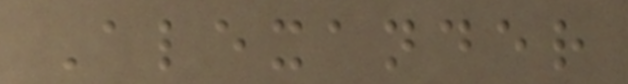Alexander
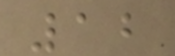12
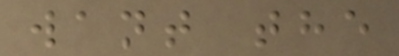want the
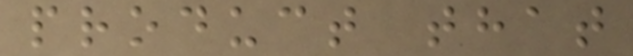product that
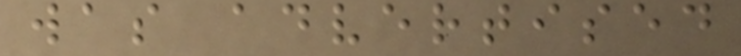was advertised
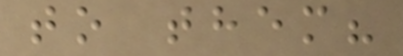to them?
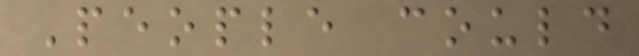People could
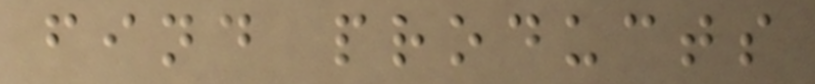find products
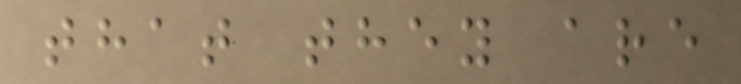that they are
